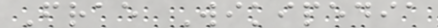Frae Wikipedia
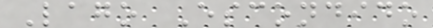Lago Escondido
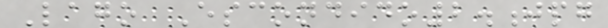Lago Escondido2.jpg
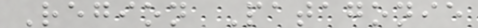Region Patagonie
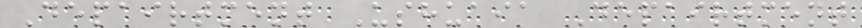Depairtment Ushuaia Depairtment
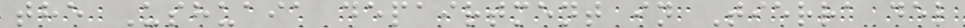the Ushuaia depairtment in Tierra del
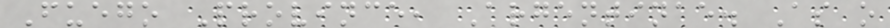Fuego Province, Argentinae. As o
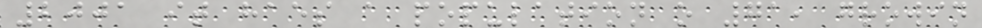2001 it haes a population o 71, growin
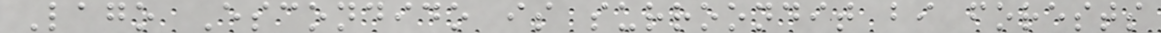Lago Escondido is surroondit bi forests
